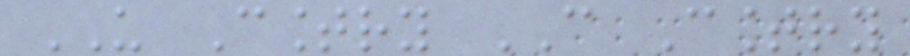US Country CAN Country
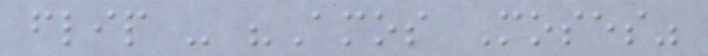flip - "Amos Moses"
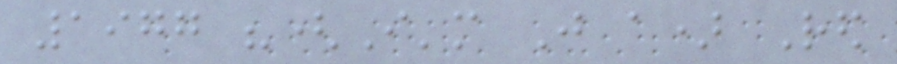1977 "(I'm Just a) Red
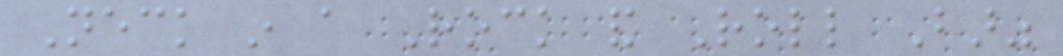Neck in a Rock and Roll Bar"
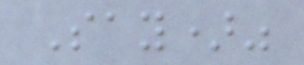Say)"
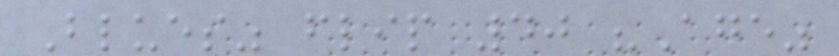Blues" flip 40 "Age"
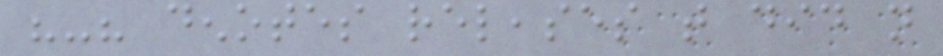"-" denotes releases that did not
